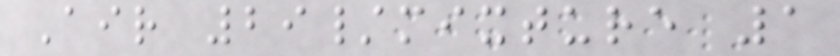Air 29/mixture 1
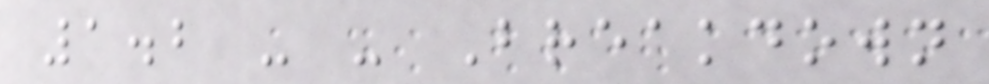1.2 - - Breakdown
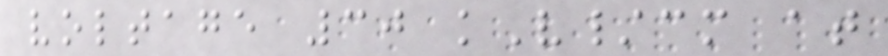voltage 30 kV/cm at
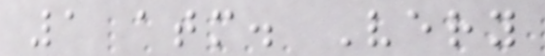1 atm. Very
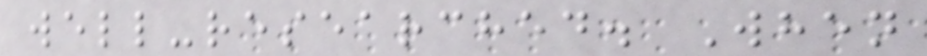well-researched. When
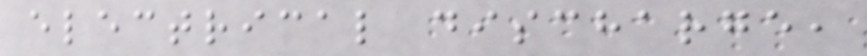electrical discharge,
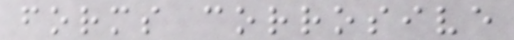forms corrosive
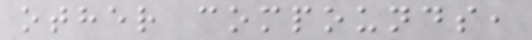other compounds,
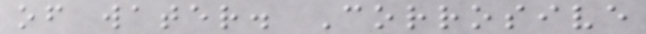of water. Corrosive
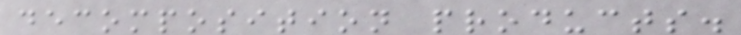decomposition products.
